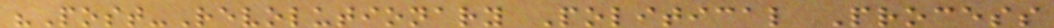"Post-Revolutionary Political Process
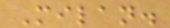Milan.
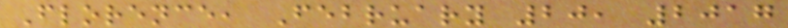Florence, February 20, 2017
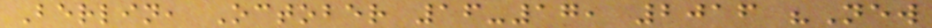Berlin, October 16-17, 2016 "New
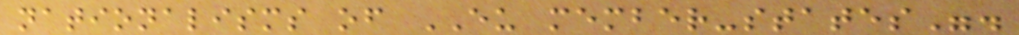nationalisms of EU member-states".
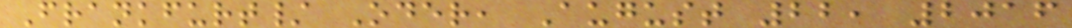Frankfurt/ Oder, August 22, 2016
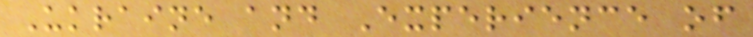Ukraine and Experience of
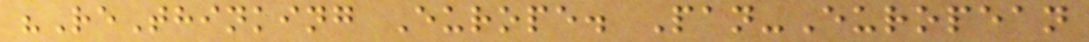"ReThinking Europe. Pan-European
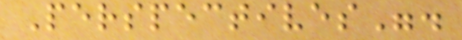Perspectives".
